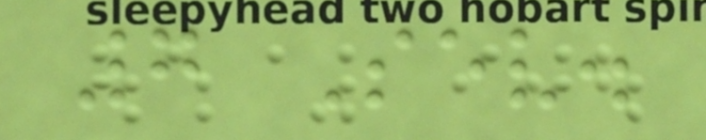7 Sev.
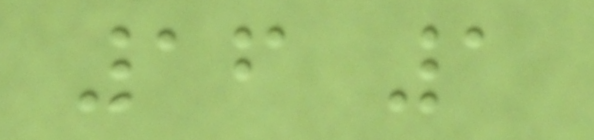16 1
